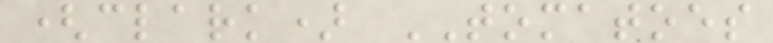(clark) TOMATOES
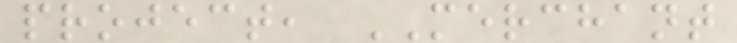project, MERCHANT
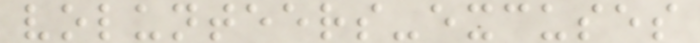volunteers-excuses
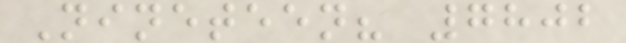Nineteen? 7802
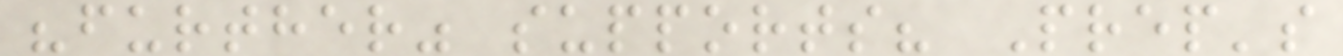"further" supports? Prep's
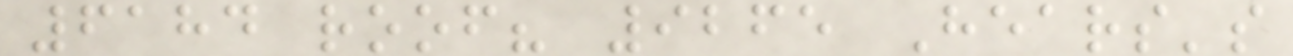6184 roof? 9265 Hears's
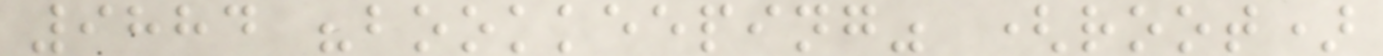9884 "bookkeeping" (root)
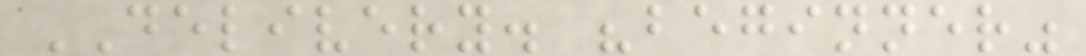DELIVERY. "beginner"
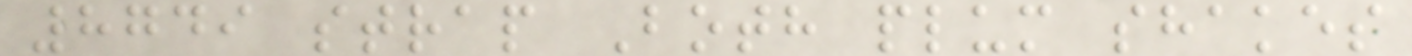8749 strap Both plum shakes
